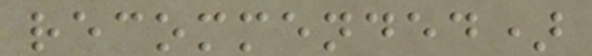recommended)
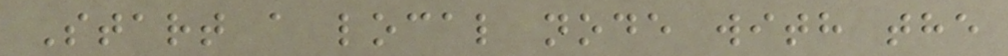Start a local node with the
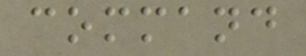command
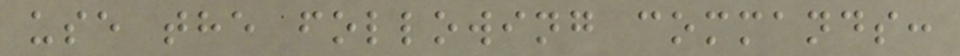use the following commands:
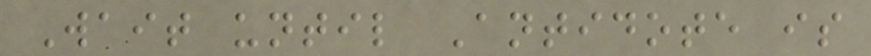Wait until Antidote is
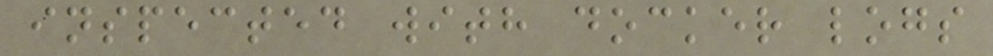inspected with docker logs
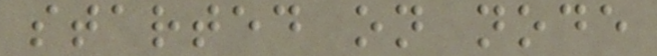started on node
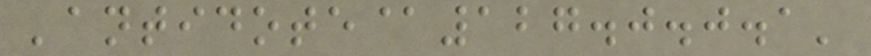'antidote@127.0.0.1'
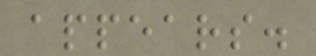appears.
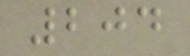204
